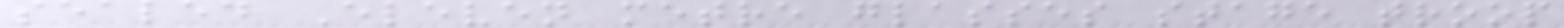sealed Eleven metre glasses stage troop
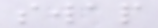swap
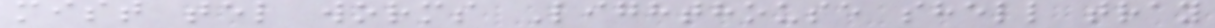mist tel worms Lighthouse shell tray
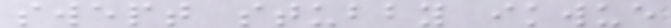swept stubby ikwue
